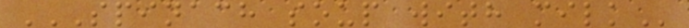SPINACH SOUP WITH MILK
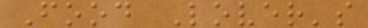Food Lover's
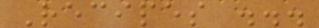Recipes ...
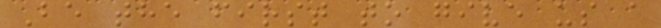Be the first to give us a
